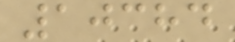10384
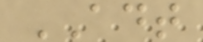ADT
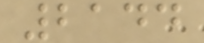2144
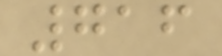716
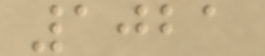1021
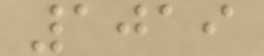1019
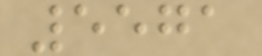5571
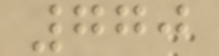770
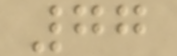77
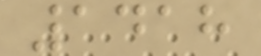1418
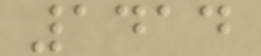1414
